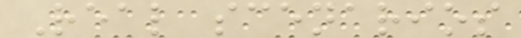Real scenarios
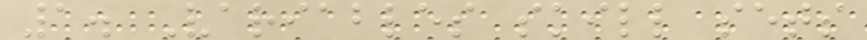1. Variables skill sets
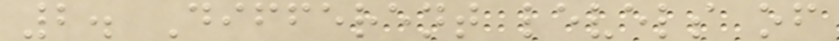2. Different levels of
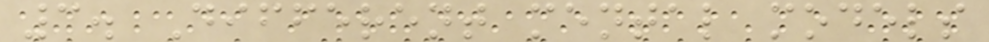3. Different mental models
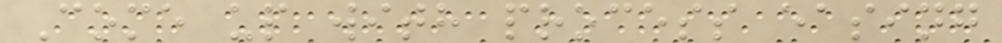Come up with process easing
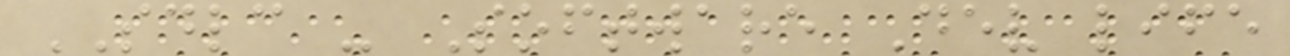SDLC - Software Dev life
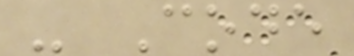- Code
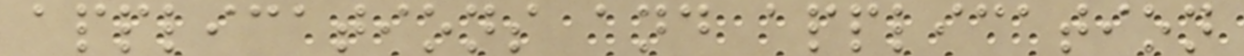applications and application
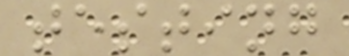testing
